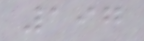197
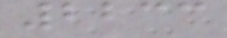2233
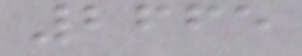2665
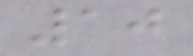10
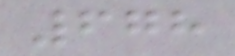678
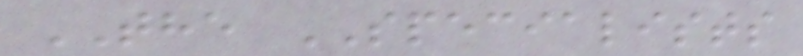THE SPECIALISTS
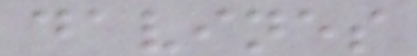davines
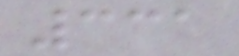331
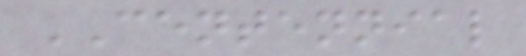CENTENNIAL
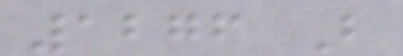1276 B
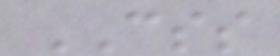CSS
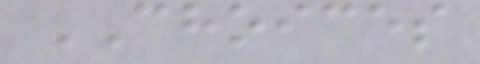CHOICES
